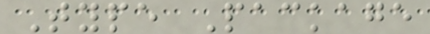Type Package
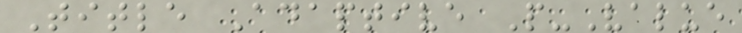Title Adaptive P-Value
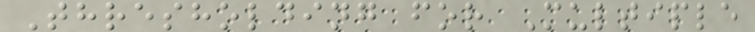Thresholding for Multiple
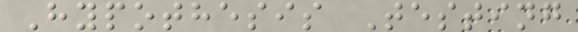Hypothesis Testing
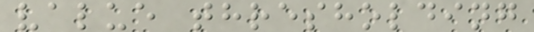value thresholding
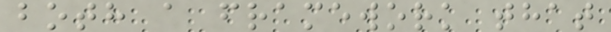both a framework that
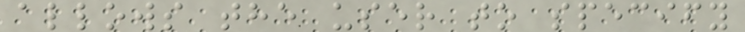allows the user to specify
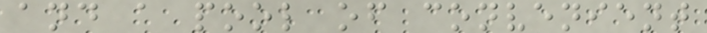and a pool of convenient
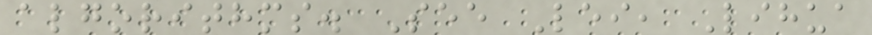algorithms. See Lei, Lihua
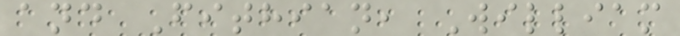and Fithian, William
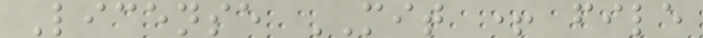License MIT + file
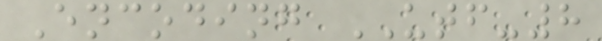Encoding UTF-8
